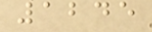1245
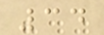34
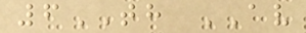6TH AV
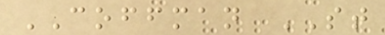COFFMAN ST
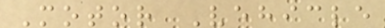Motor Vehicle
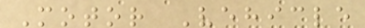Motor Vehicle
